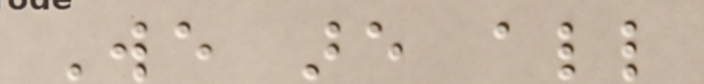We are all
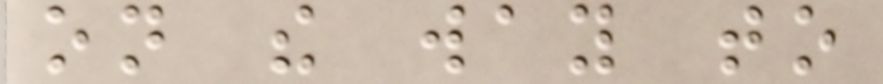on the way to
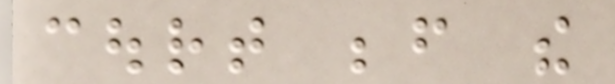court before the
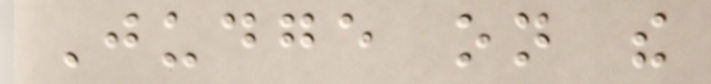Judge on the
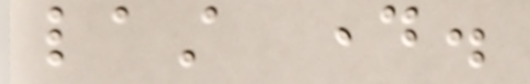last day.
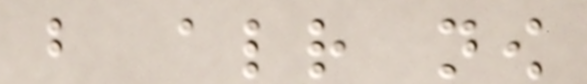but already now
